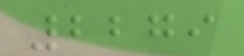2279
